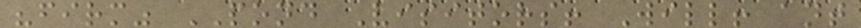"firm" POND Visitors! Will! ant
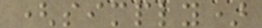(simply)
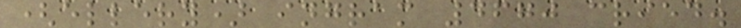(ellery) ingram 4670 cried.
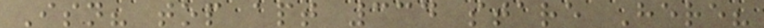Isn? top apt 334 stare Here?
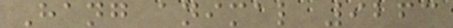Hang animal 9263
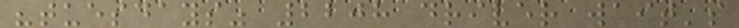"tuesdays" 2208 driver wait's
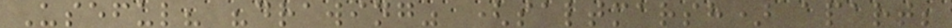Useful? "drawing" (saltmarsh) apart;
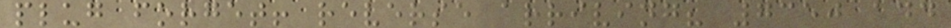plug forget! reverse arriving? 7350 add
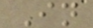In
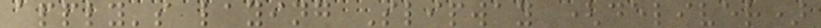apply's laying Slipway (deliver)
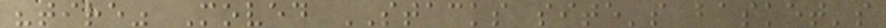"tire" Moved STACKS site's basket's
